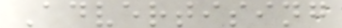Advertising
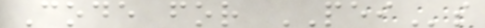Code for PEIs
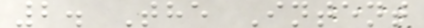2. The Intent
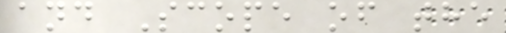and Scope of the
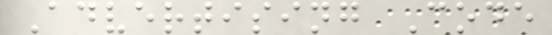Advertising Code
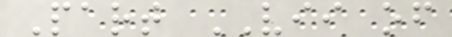Part VII of
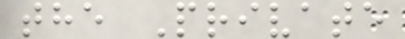the Private
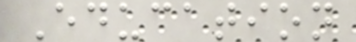Education
